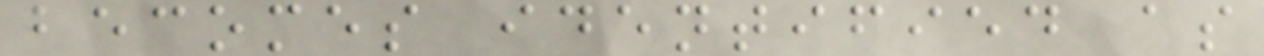becomes identified as
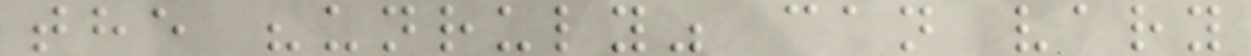the "unruly" can vary
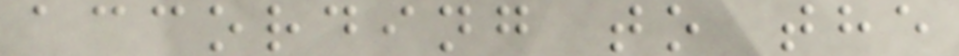according to the
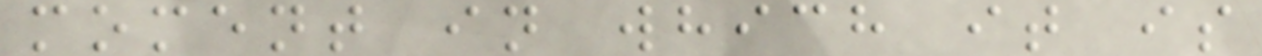moment in which it is
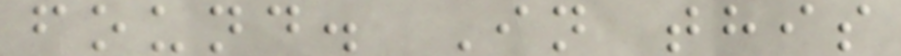found. In this
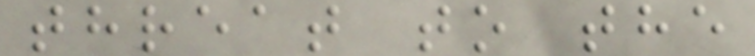threat to the
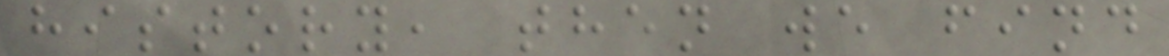history, then we find
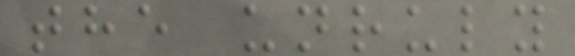the unruly
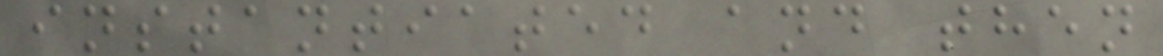instantiated and then
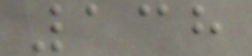138
